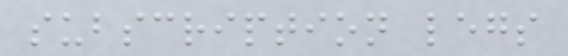subscription legs
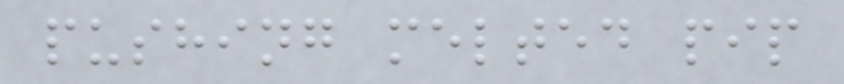pushing melted pip
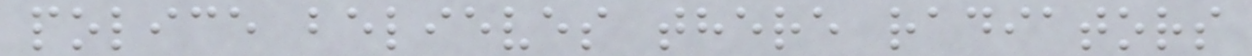police believes there radiators
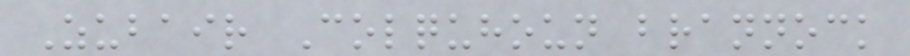Zubair Colquhoun brannock
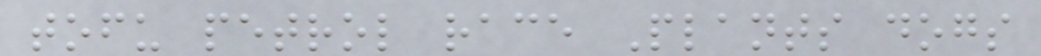tofu petrol race Plants dogs
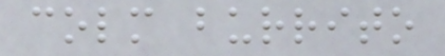colm burrito
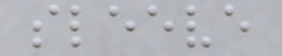sleeve
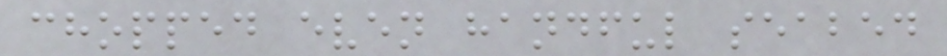chopped even handful seabed
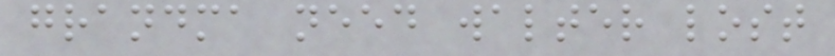grandma need walter lost
